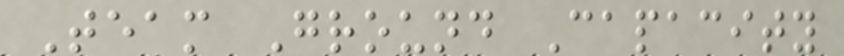Team Ground Capacity
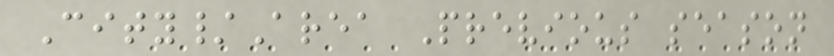City/Area Previous season
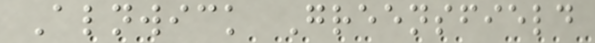Alnwick Greensfield
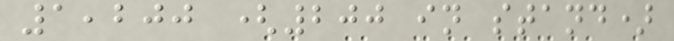1,200 (200 in stand)
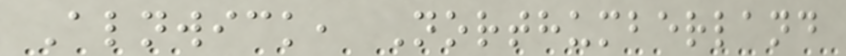Alnwick, Northumberland
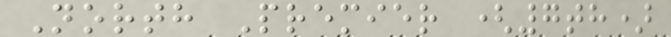North Premier (7th)
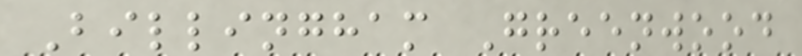Billingham Greenwood
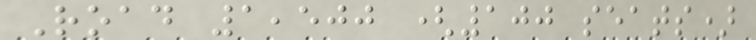Road 1,500 (100 seats)
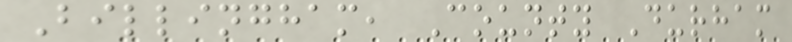Billingham, County Durham
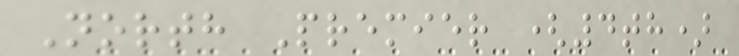North Premier (4th)
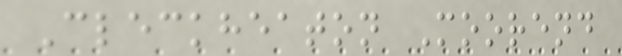Cleckheaton Moorend
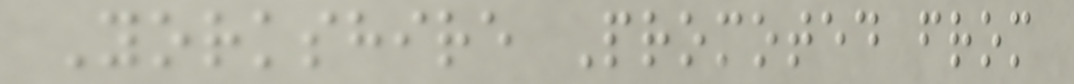Yorkshire Promoted from
